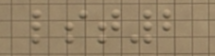lst2
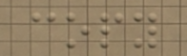copy
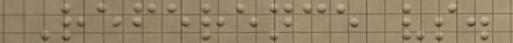Reference vs.
